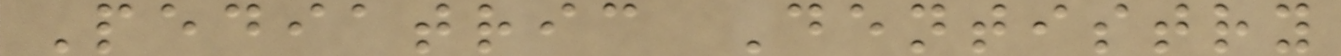Pediatric Dentistry
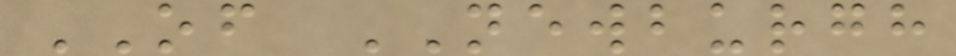OF NEWBURGH
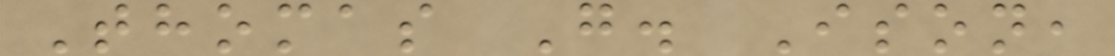Thomas G. Ison,
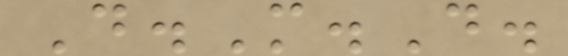D.M.D.
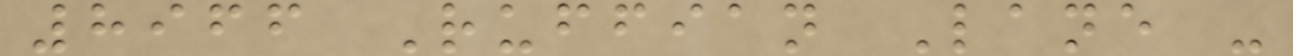8966 Ruffian Lane -
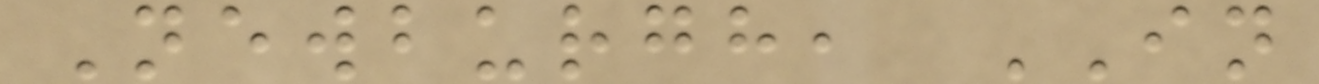Newburgh, IN
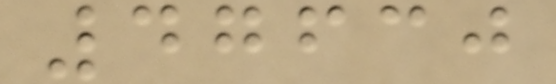47630
